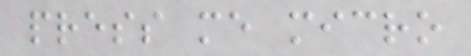press me micro
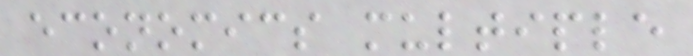economics multiple
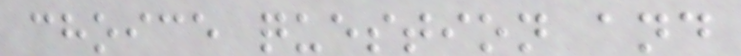choice question and
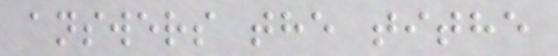answers the tithe
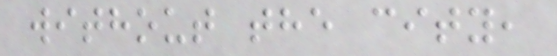without the city,
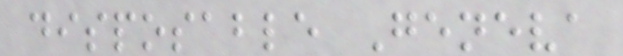disposable Geneva
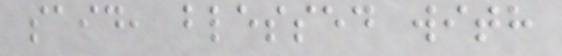said, blessed with
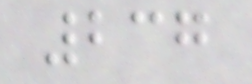237
